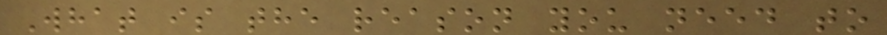What is the reason you need to
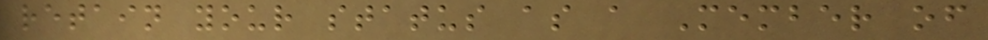retain your status as a Member of
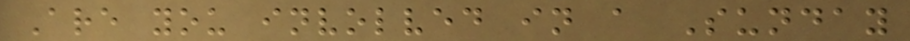Are you involved in a Sunday
